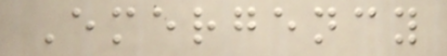Emergency
